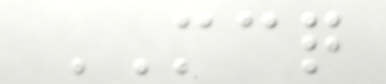MCQ
